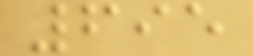695
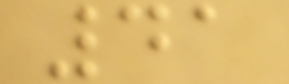41
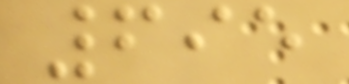695
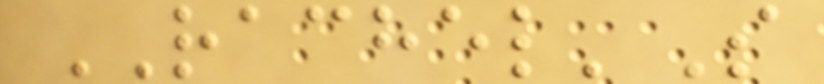RACHEL'S
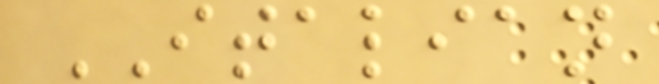ITALIAN
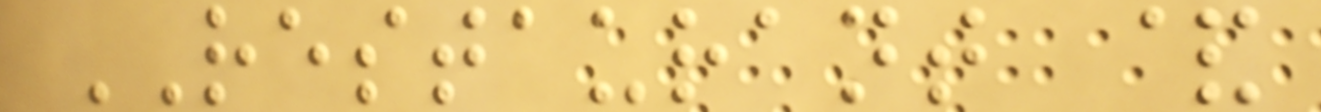RESTAURANT &
